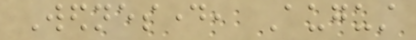Wednesday, August
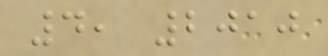4, 2010
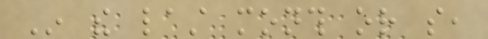In the last month or so,
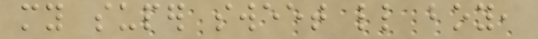my super sweet little boy,
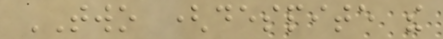TWO (despite the
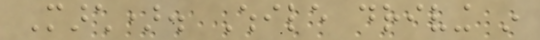March). While driving in
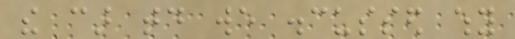the car today we discussed why
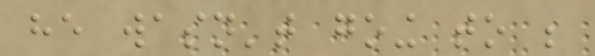he wasn't going to be
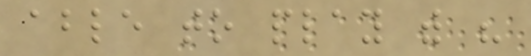able to play with his
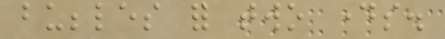bubbles for two days.
